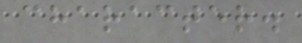character.
